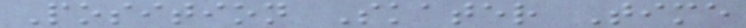Position Skater Time
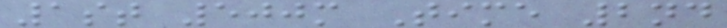1st 500m Time 2nd
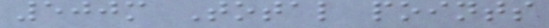500m Total points
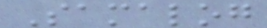Samalog
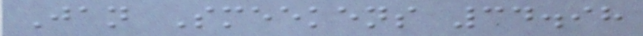Jan Smeekens 34.98
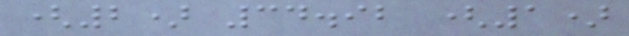(2) 34.92 (1)
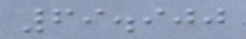69.900
